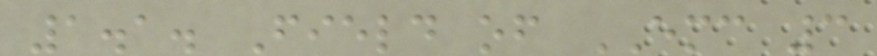1.1. Field of EMC 3
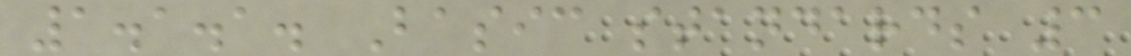1.1.1. Basic standards 3
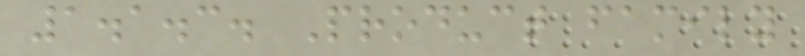1.1.3. Product family
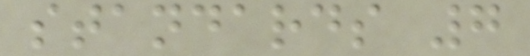standards 7
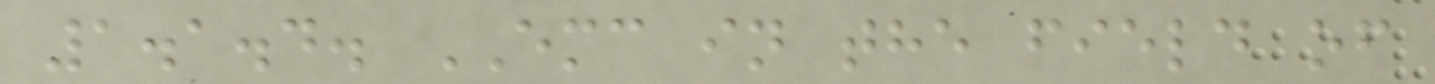1.1.4. EMC in the field of
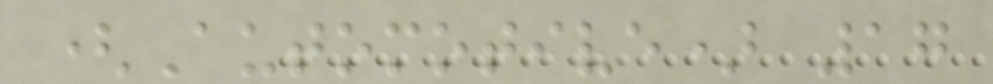(Automotive) 17
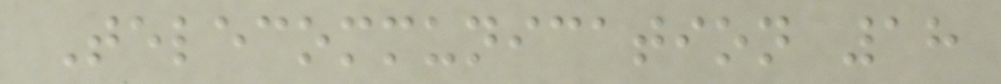Telecommunication 18
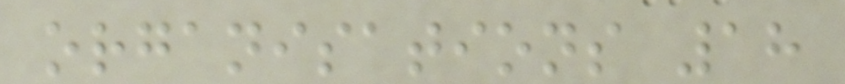organisations 18
